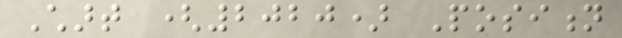Chart (2020) Position
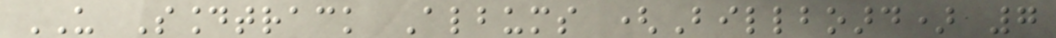US Soundtrack Albums (Billboard) 7
